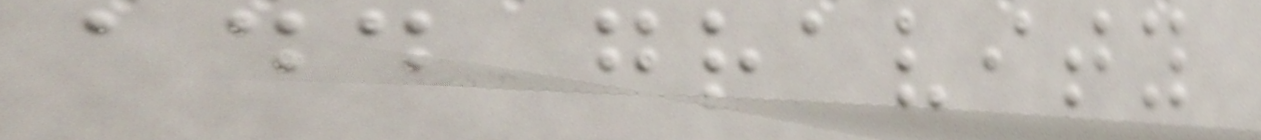add gravity
